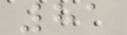81
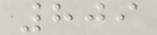809
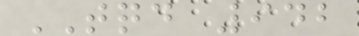TQD 942
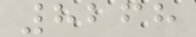8268
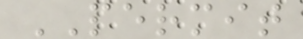PERMIT
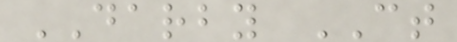DARBY CT
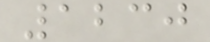1230
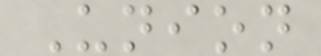Union
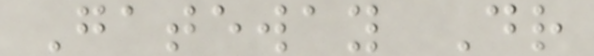Gateway Dr
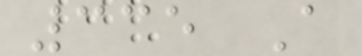335 A
